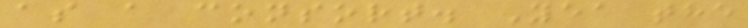as a consort. Yea the
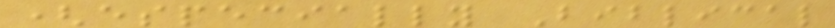(especially Biblical
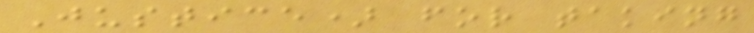Justice) for taking
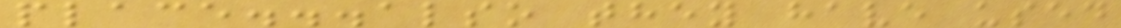place...also they have used
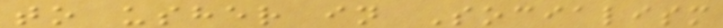to usher in Socialism
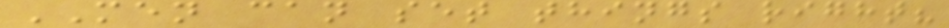MEN can set things right?
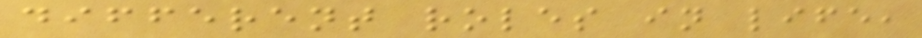different roles in life,
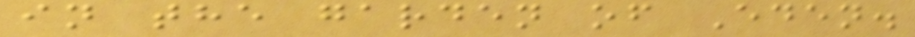in the garden of Eden.
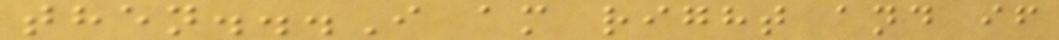then...I am right and if
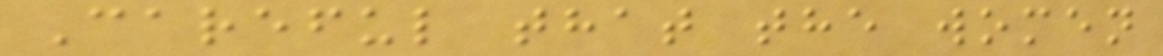Careful that the women
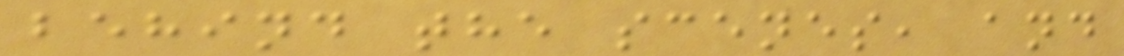behind the scenes, and
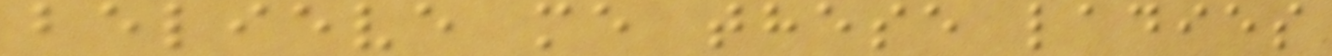believe me these ladies
